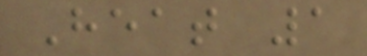Heat 1
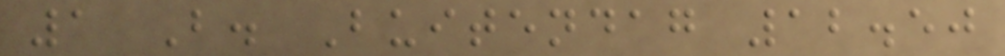1 B. Buitendag 12.50
